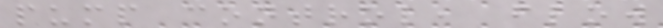pump control, flow
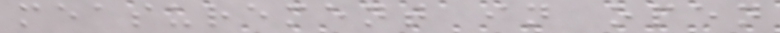measurement in open
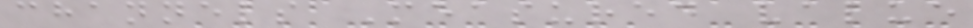channels Measured value
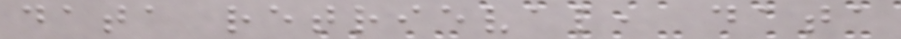data retrieval, data
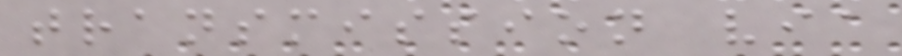transmission via
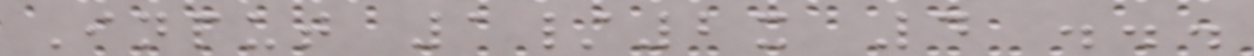Input 1/2x 4 ...
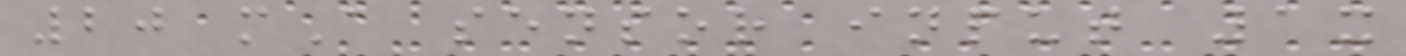20 mA sensor input 1x
